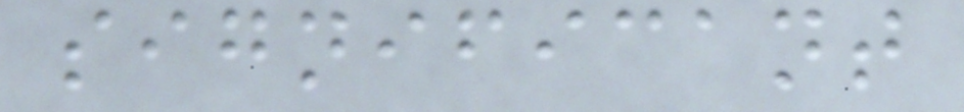significant
